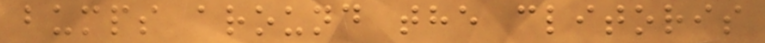bumps around the clitoris
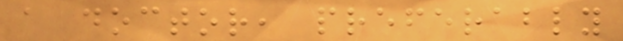a doctor, preferably
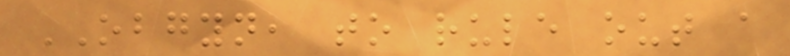OBGYN, to rule out a
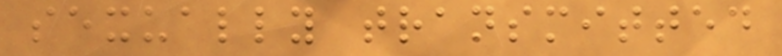sexually transmitted
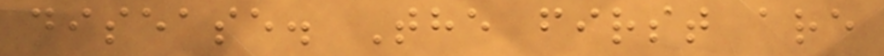disease. The first are
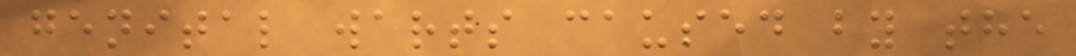genital warts caused by the
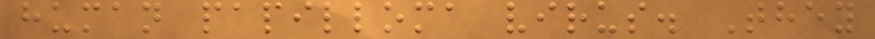human papilloma virus. They
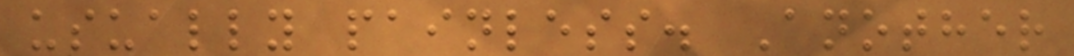usually painless. Another
